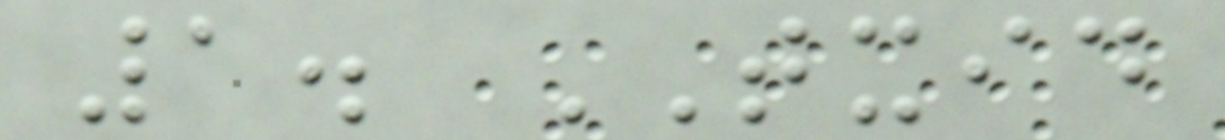1. TXID
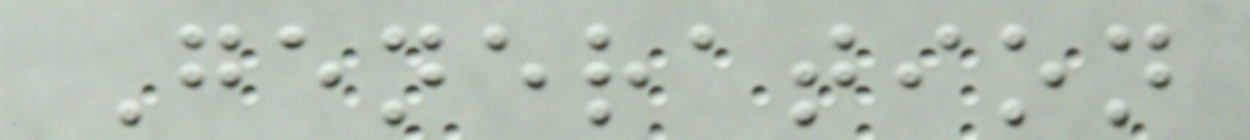Generation
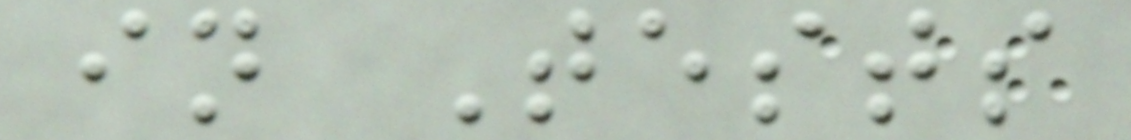in Tests
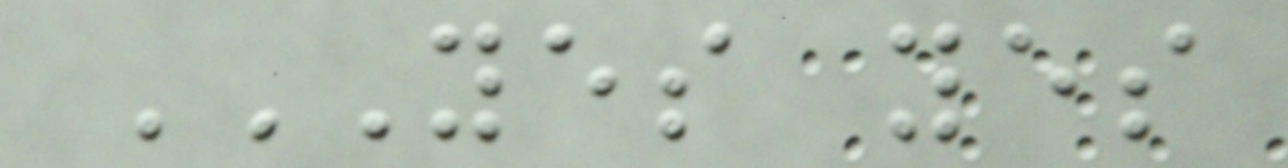YES YES
